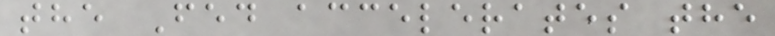the Fed accelerates the
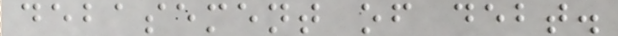debasement of debt.
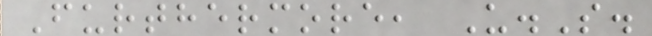Furthermore, U.S.
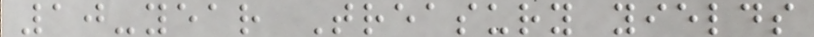10-year Treasury yields
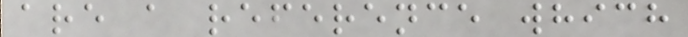are a reference which
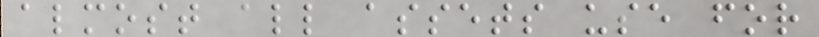almost all assets use for
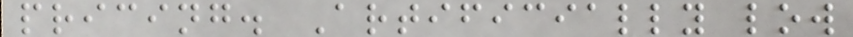pricing. Artificially low
